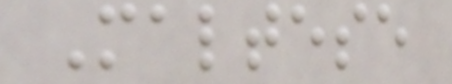Maltese
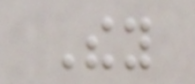They
